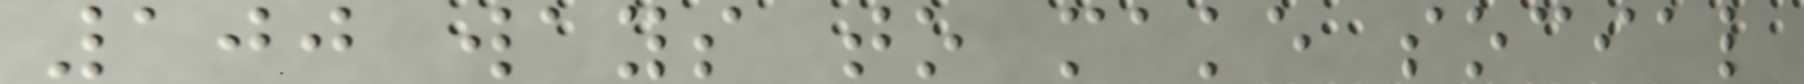100 ways to make social
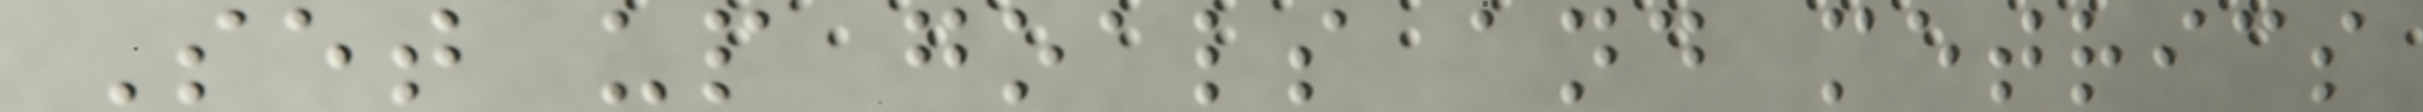Set up goals and metrics
